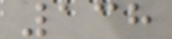138
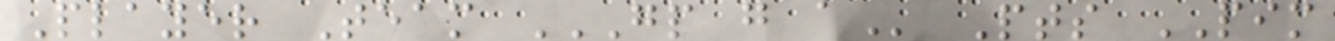Player Team GP G A Pts PIM
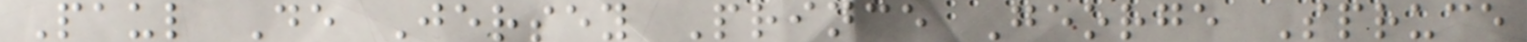Paul De Jersey Prince George Spruce
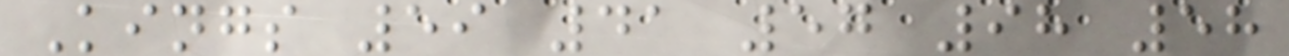Kings 59 41 57 98 58
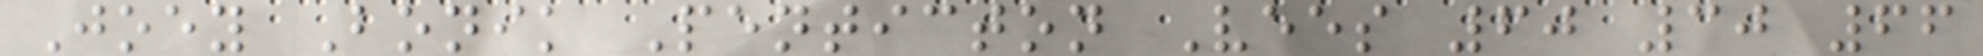Joey Bonik Penticton Vees 60 30 66
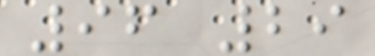96 29
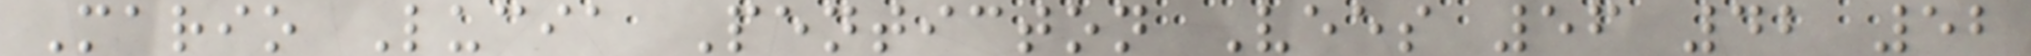Mario Lucia Penticton Vees 56 42 52
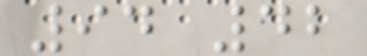94 42
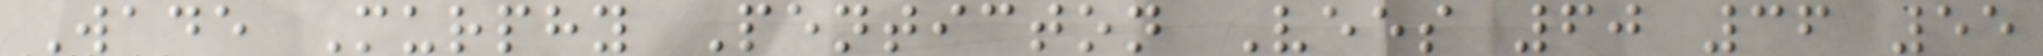Wade Murphy Penticton Vees 60 36 55
